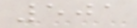501
